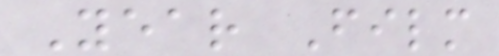Year Film
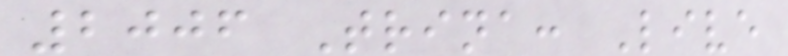2006 Trina: Live
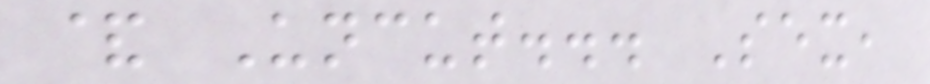& Uncut... Sex,
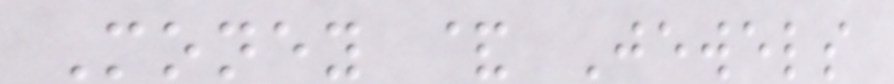Money & Jewels
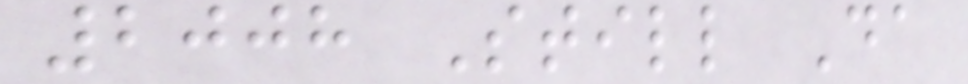2008 Still Da
